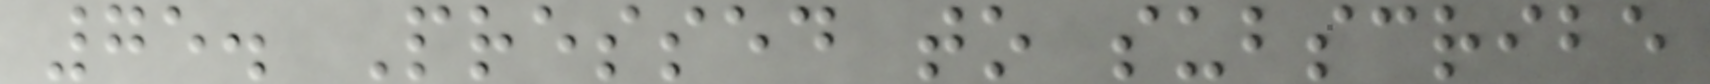75. Pressed to subscribe
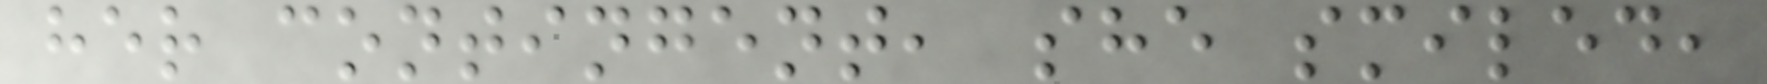her contingent, she smiled,
